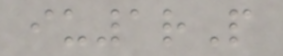iu1rP
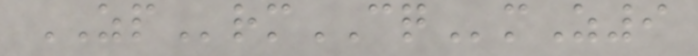ZPrmCQmZ9
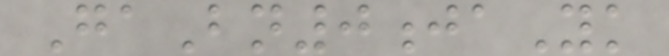GaBn0jaYk
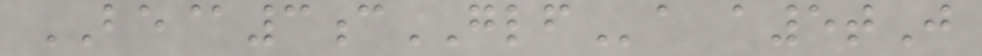BE@3cGLFa a5tJ
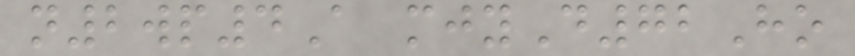n2wp4A mjyD72Ho
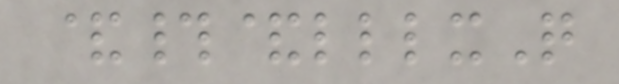&#&lllxQ
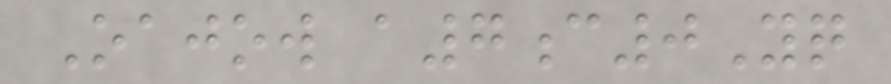Oajow a7c0Yq
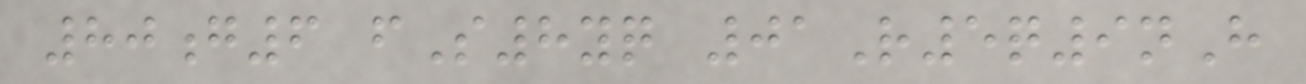80g6 fS8yq 01R5q9nH
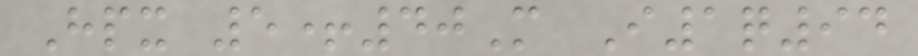Hpx 5+40M I1q94
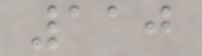110
